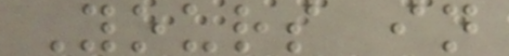Yours in
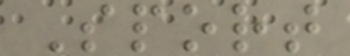Sport
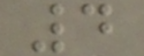4
